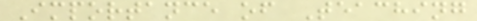Importance of Teaching
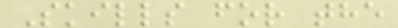Skills for the
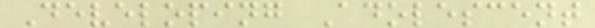Developing Adolescent
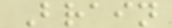Brain
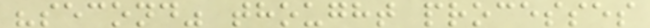"second" thought processes
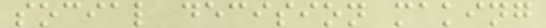social decision making
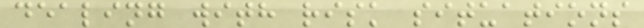dealing with risk situations
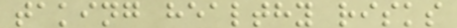taking healthy risks
